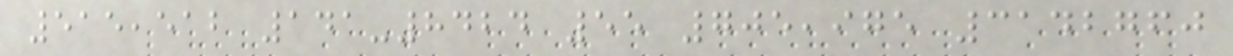515,512 141-8424 55 705,975 3142760
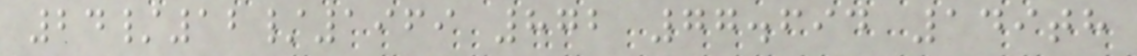24/12/1969 872 77.694 149th
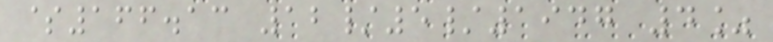$166.13 12/5/1947 4%
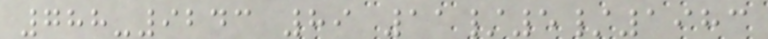788-9243 89 11/5/1983
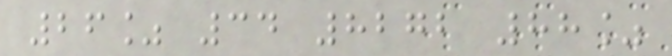26% 34 8272 88%
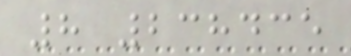8 238435
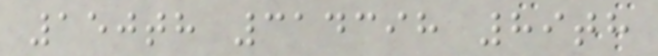150th 314398 89th
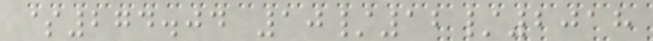$274.04 10/12/2018
